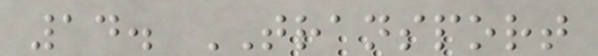14. TRANSPORT
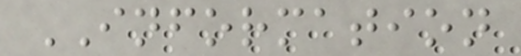INFORMATION
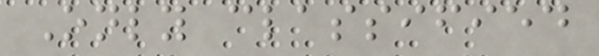Only classified
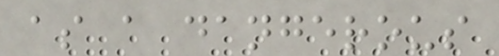as a dangerous
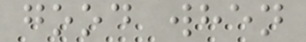good when
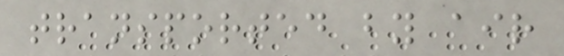transported by air
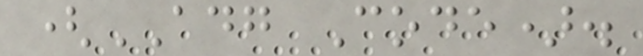(ADG Code).
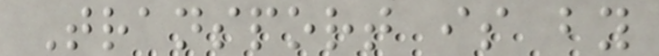Transport is by
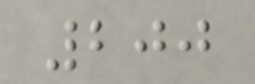200
